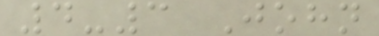4-3 John
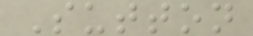Sutton
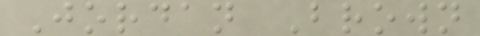Jordan Brown
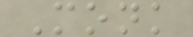Monk
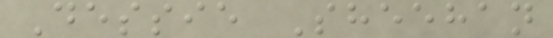Dessie Sheehan
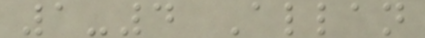1-4 Allan
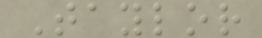Taylor
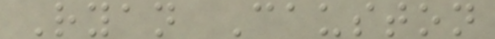Ryan Causton
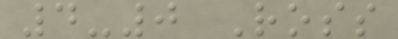4-0 Ross
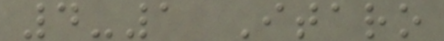4-1 Itaro
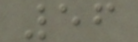56
